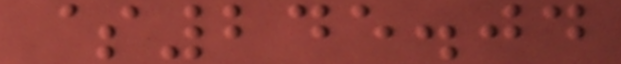$245.04
